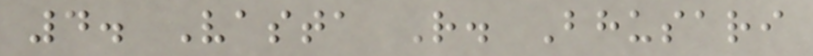4. Vasta R. Bhusari
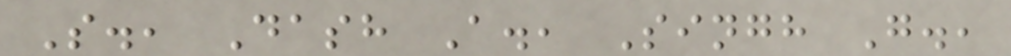S., Dash A., Singh G.,
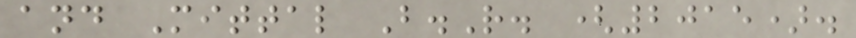and Mittal B.R. (2015).
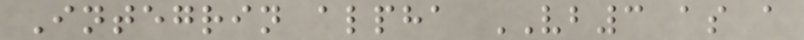Integrin alpha VB3 as a
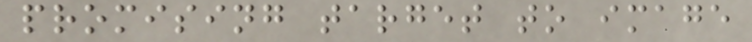promising target to image
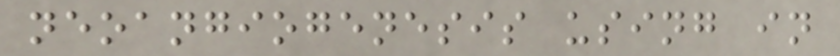neoangiogenesis using in
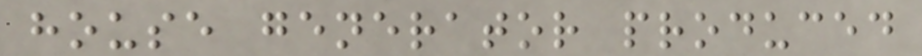house generator produced
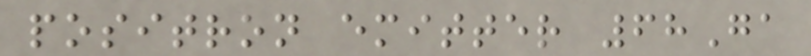positron emitter 68Ga
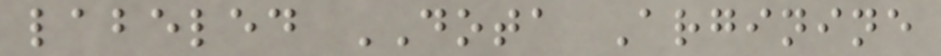labeled DOTA Arginine
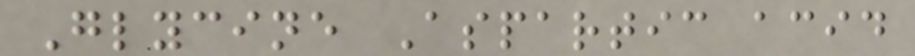Glycine Aspartic acid
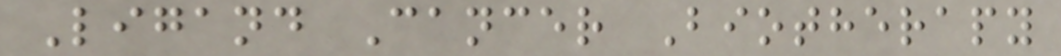Ligand Cancer Biotherapy
